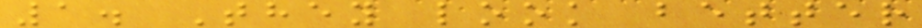1. They look better
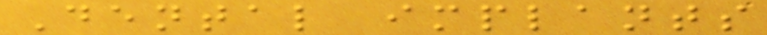Dental implants
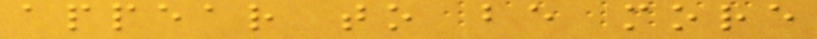appear to be more
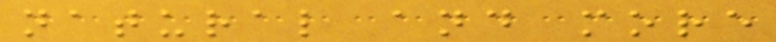natural and more
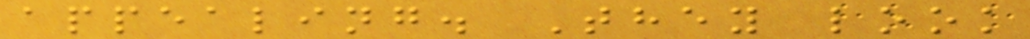appealing. They look
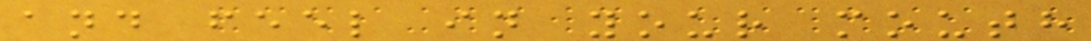and feel in your mouth
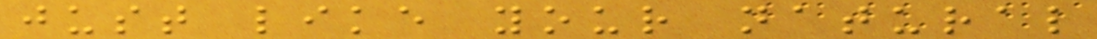just like your natural
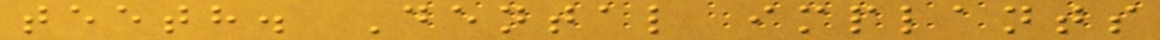teeth. Dental implants
